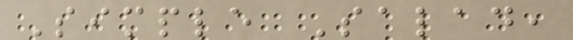Simple Salad,
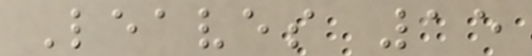Leaves 15
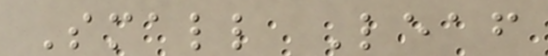Small Leaf
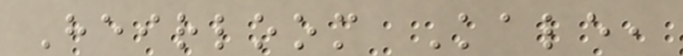Heirloom Kale,
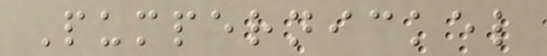Pumpernickel
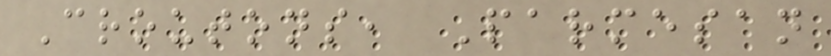Croutons, Parmesan
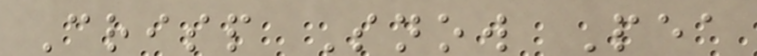Crisp Snow Pea
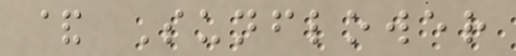& Sunflower
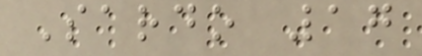Sardo 17
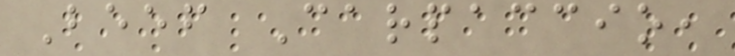Beef Carpaccio,
